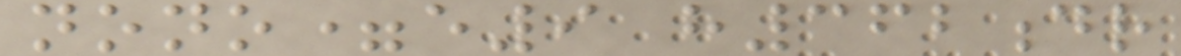nono=e9 h362dr
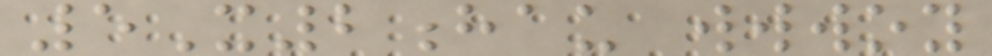5X2hau wwwoy
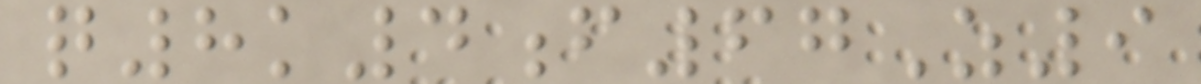q8k4f67Z9
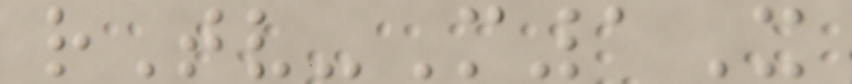rTv-M1X
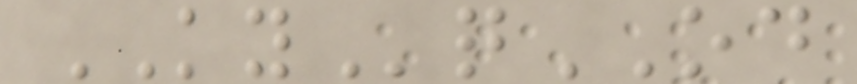KYqOD
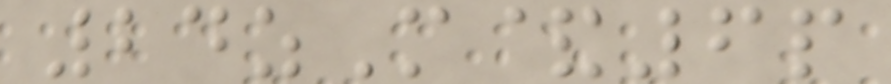24zM&6p
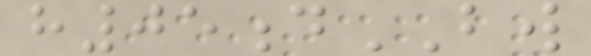h05dBW
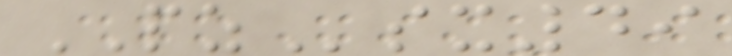PZsx49
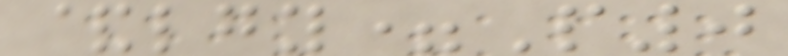&lgy=P0
